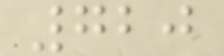720
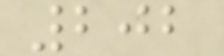202
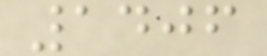1406
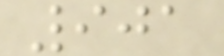901
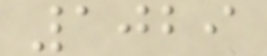1029
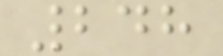248
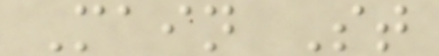Main St
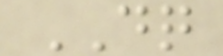DQ
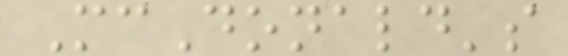McDonald's
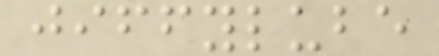jiffylube
